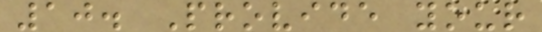10. Provide your
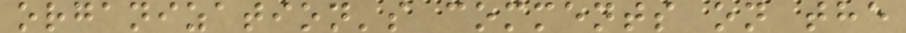organization's comments on the
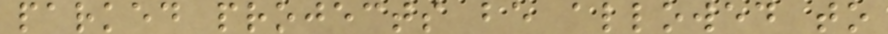parked projects be allowed to
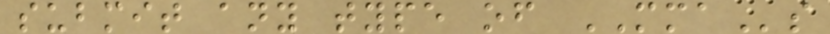submit any type of MMAs
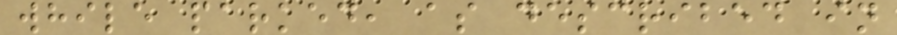while parked, as described in
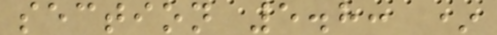section 5.8: *
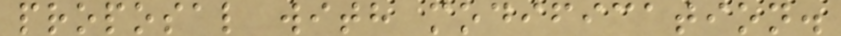proposal with modification.
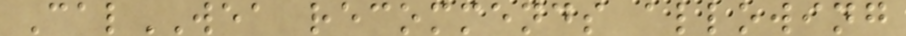CalWEA recommends allowing
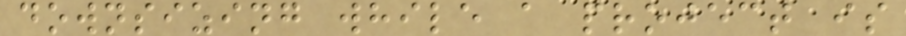downsizing while a project is
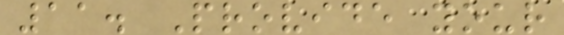11. Provide your
